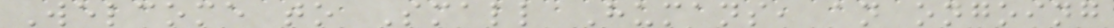Welcome to Small Humans, an ongoing
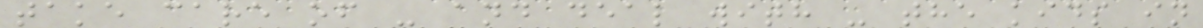take care of - and deal with - the kids in
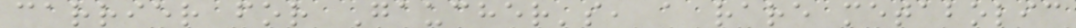carrier for Gaucher's, a rare metabolic
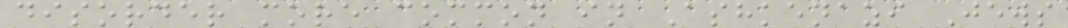disorder more common in Ashkenazi Jews
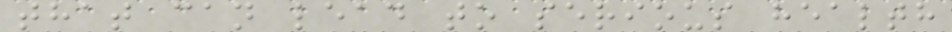that can lead to serious health
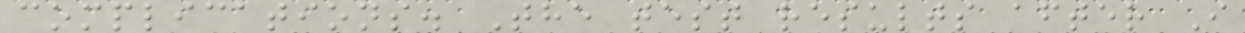complications. The test results after I
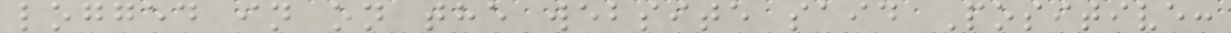logged in on the website said Positive:
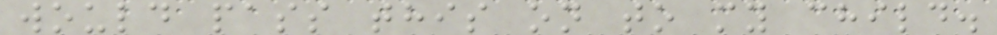would pass this on to my child.
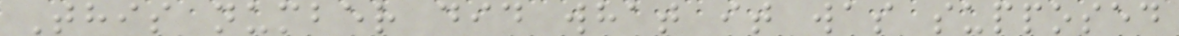This number did what it was supposed
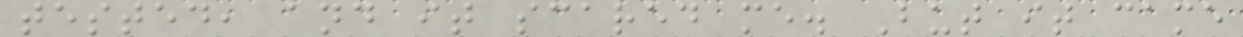tested, and it scared me. But it came
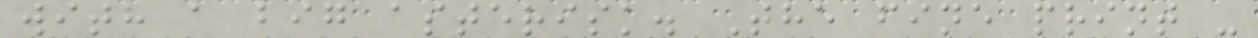with a big asterisk. The fine print -
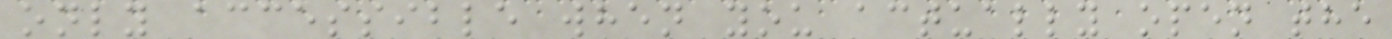only accessible when you actually open the
